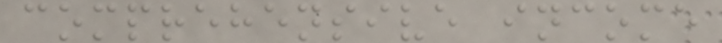comprehensive income
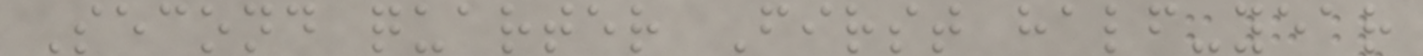Second quarter First half-year
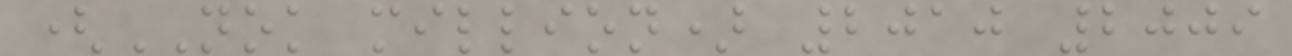(NOK million) 2010 2009
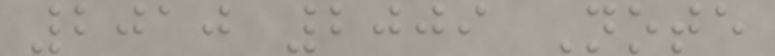2010 2009 Note
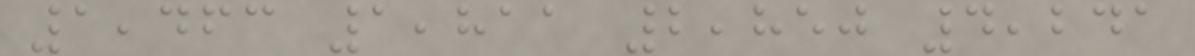1,463 1,811 2,850 4,241
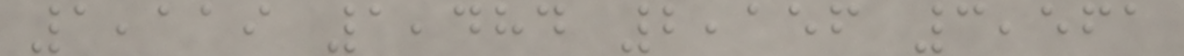1,119 1,484 2,156 3,561
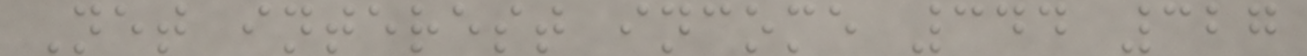Net interest income 344 327
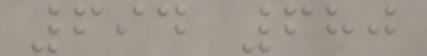694 680
